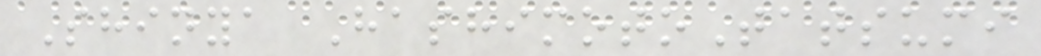Shinya HashimotoTatsumi
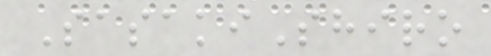SasakiShiro
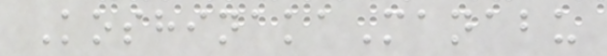KoshinakaManabu
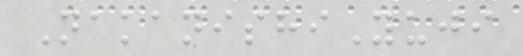NakanishiYuji
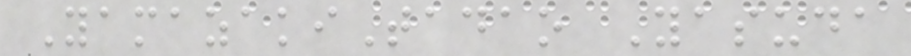YamazakiTadao Yasuda
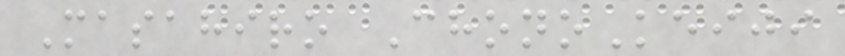Masahiro ChonoKeiji
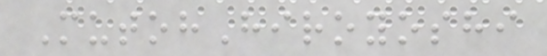MutohHiroyoshi
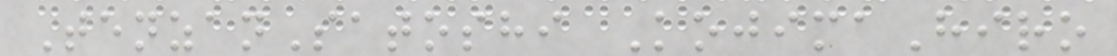TenzanSatoshi KojimaHiro
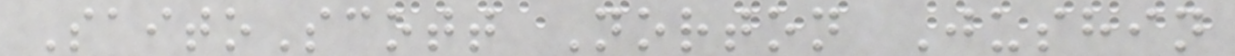SaitoScott Norton Jushin
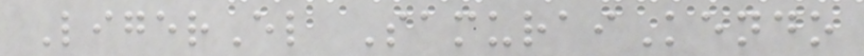LigerEl SamuraiKendo
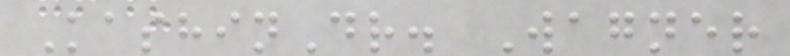KashinDr. Wagner
